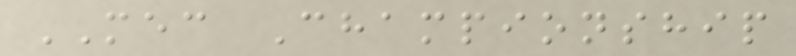MEC Championship
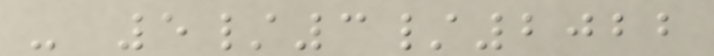- 5/3/2022
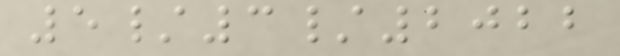5/3/2022
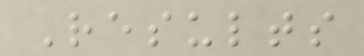Results
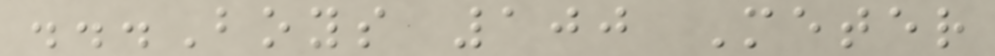...Boys 100 Meter
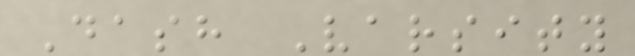Dash Varsity
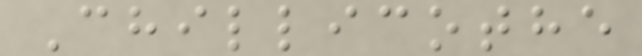Chillicothe
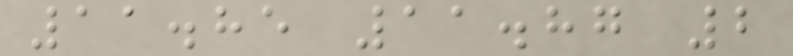11.85 11.87 2
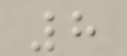8
